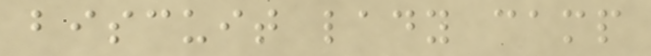biscuit lady camp
